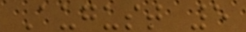August 5
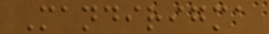Mandirigma
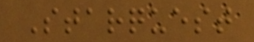Starquest
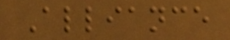Alliance
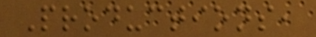Productions,
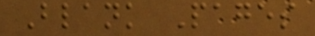Blank Pages
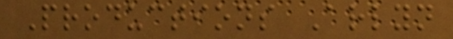Productions Arlyn
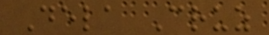Dela Cruz
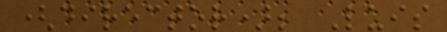(director); Luis
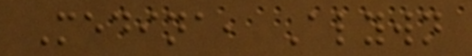Medina, Alywn
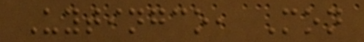Uytingco, Mon
